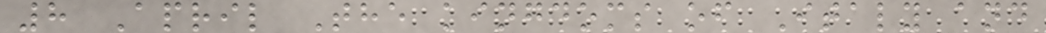8 April The kingdoms of Italy and
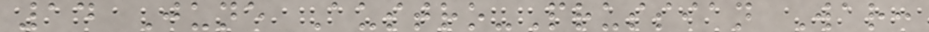14 June Austro-Prussian War:
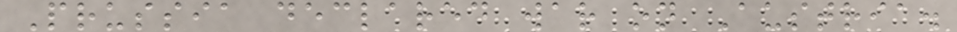Prussia declared war on Austria.
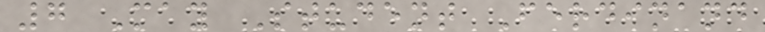7 May Student Ferdinand
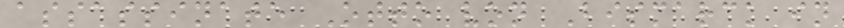assassinate Otto von Bismarck in
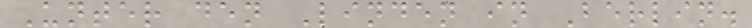Unter den Linden in Berlin.
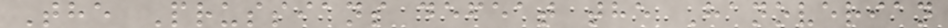The Prussians defeat the Hanoverian
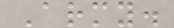Army.
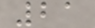21
